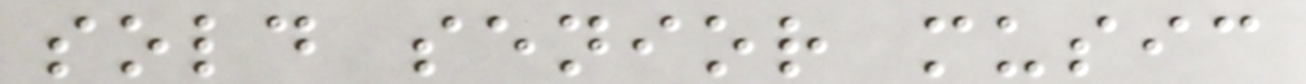sold senior music
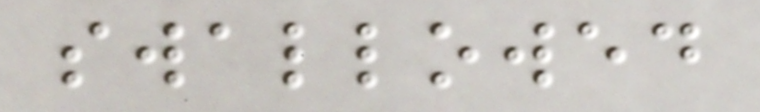swallowed
